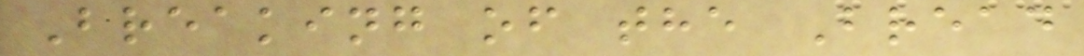Breaking of the Bread
